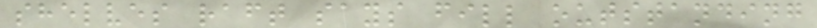shelves raft says fill outstanding
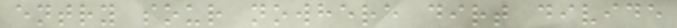entry sour nowhere dirt divide
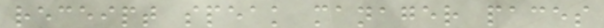receipt speak manager paces
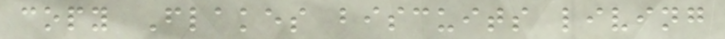copy Flakes biscuits living
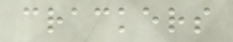crackers
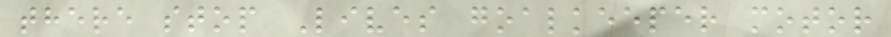there stop Lives goalkeeper motor
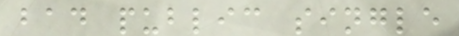bad public single
